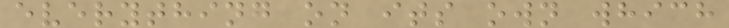everything on its own which
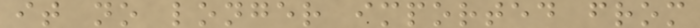it no longer imported from
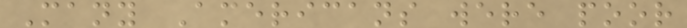Many Americans were poor
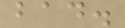bad.
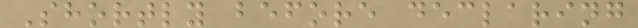Shortly before declaring
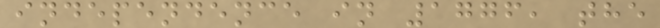independence in 1776, the
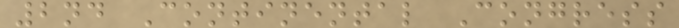2nd Continental Congress
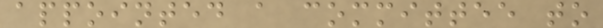appointed a committee to
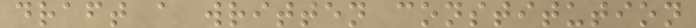draft a written constitution
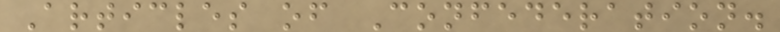Articles of Confederation.
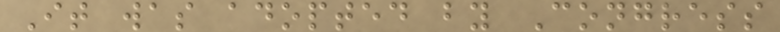It was adopted by Congress
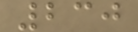230
